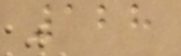128
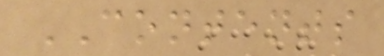CONTENTS
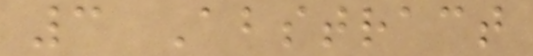3 Abstract
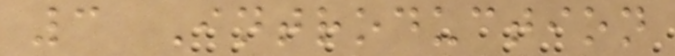3 Introduction
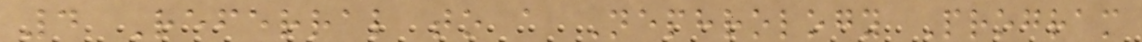4 Referral to a Nephrology Program
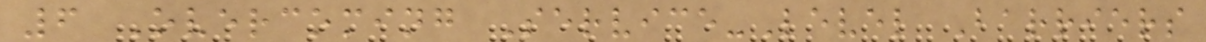6 Overcoming Service-Level Barriers
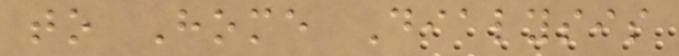to Home Dialysis
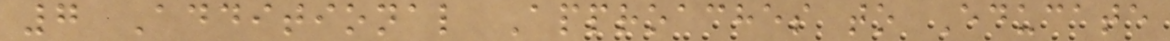7 Additional Approaches to Educate
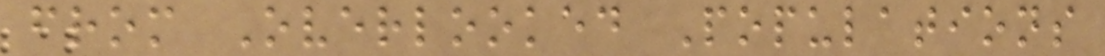from Overlooked Populations
